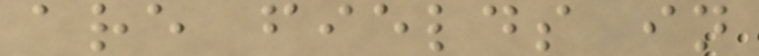are fields in
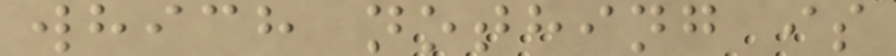which nothing is
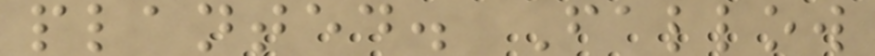planted. Fallow
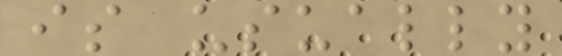is usually
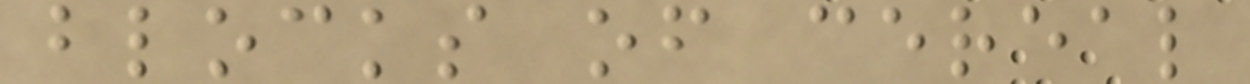blocks of cereal
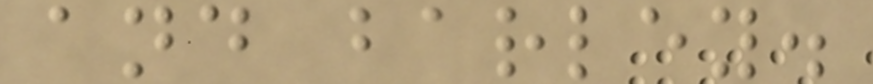and barley.
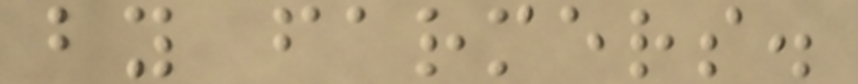by farmers.
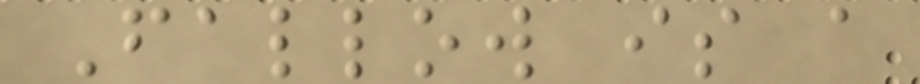Fallow is a
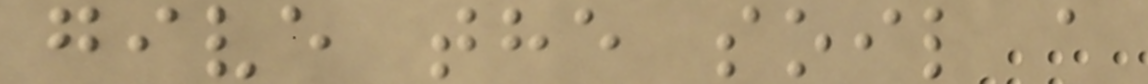give the soil a
